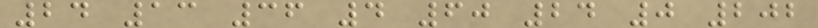24 13 36 4 60 24 0 202
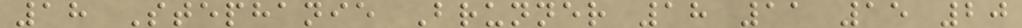18 Stephanie Brunner 18 11 15 20
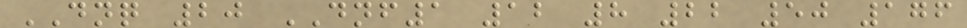DNQ 20 DNF1 12 8 22 50 176
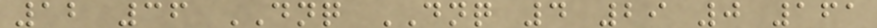12 36 DNQ DNQ 4 29 0 161
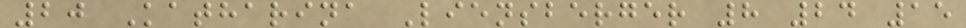20 Katharina Liensberger 8 24 15
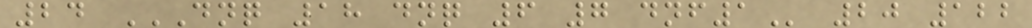24 DNQ 18 DNQ 6 7 DNF1 20 122
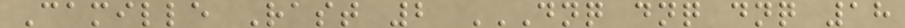Camille Rast 2 DNQ DNQ DNQ 18
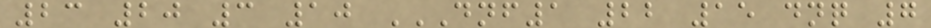23 20 3 10 DNF1 22 15 DNQ 7
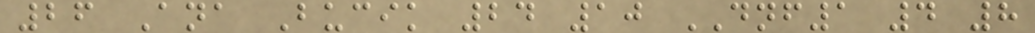26 Ana Bucik 24 10 DNF1 4 8
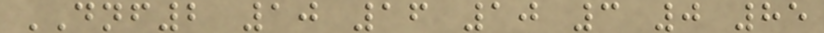DNF2 10 16 10 3 0 85
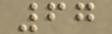67
